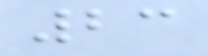23
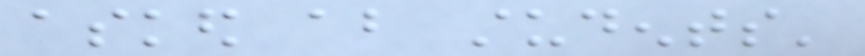asked about students'
